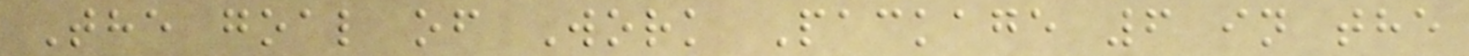The goal of Work Package 6 in the
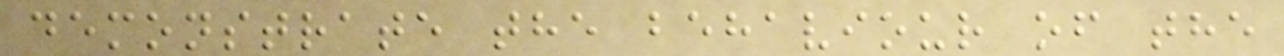demonstrate the behaviour of the
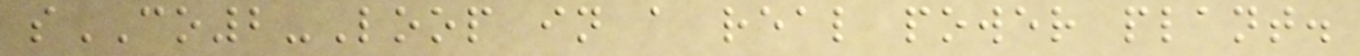sCO2-Loop in a real power plant.
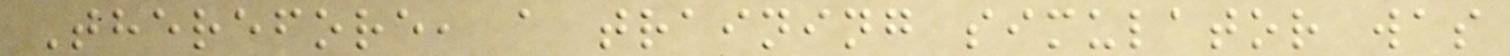Therefore, a training simulator was
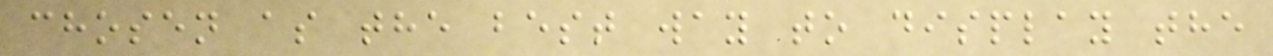chosen as the best way to display the
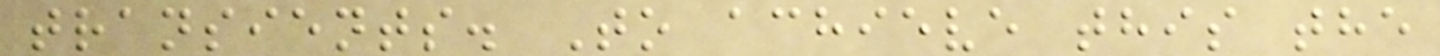transients. To achieve this the
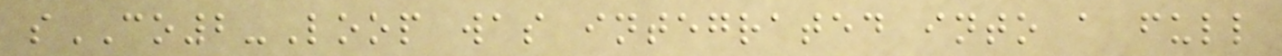sCO2-Loop was integrated into a full
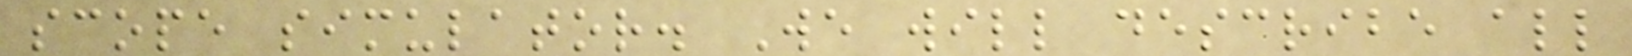scope simulator. We will describe all
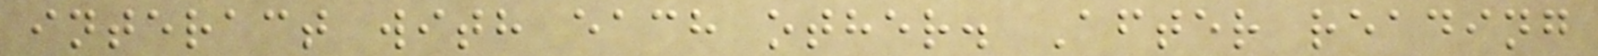interact with each other. After reading
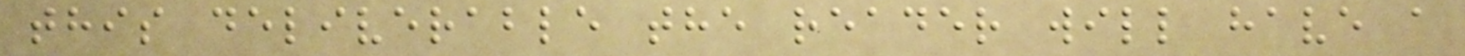this deliverable the reader will have a
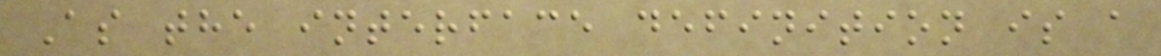As the interface definition is a
